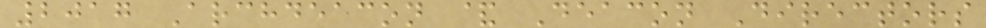2017 Archdeacon & Deacon Directors
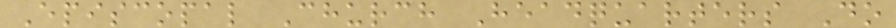Episcopal Church Headquarters Do
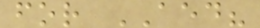for AED?
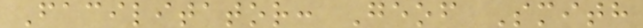Facilitator: Geof Smith
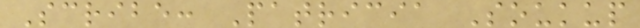Scribe: Patricia Soukup
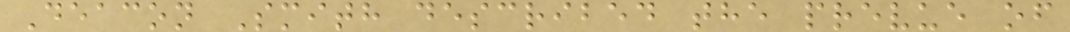Deacon Smith described the prevue of
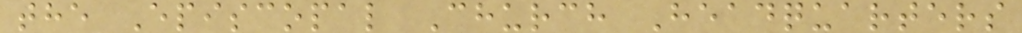the Episcopal Church Headquarters
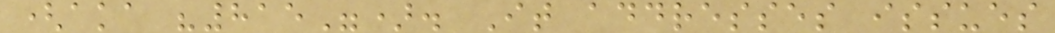(aka "815"). It addresses issues
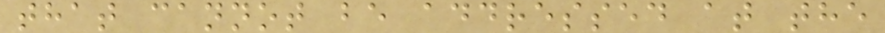that cannot be addressed at the
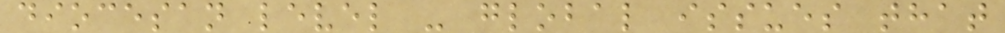diocesan level - global issues that
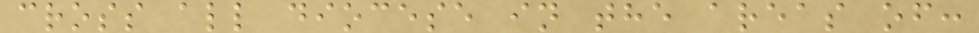cross all diocese in the areas of:
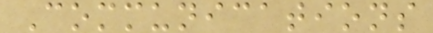Communications
